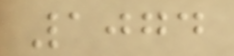1074
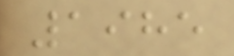1985
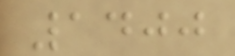1400
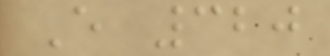E 320
